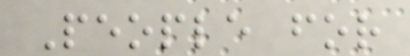People for
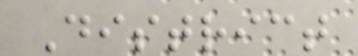District
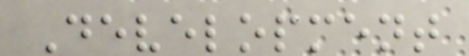Development
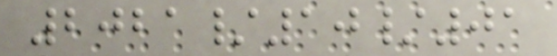2021/10/01
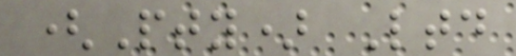(Pty) Ltd
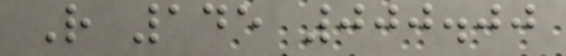R 145 000.00
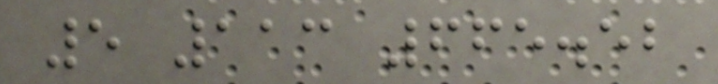5 113 665.52
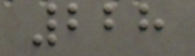228
